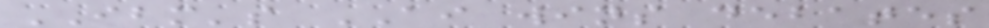IBM's AI wins debates
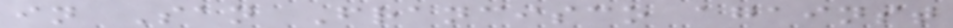in San Francisco against
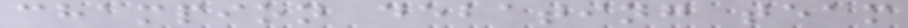champion debating team
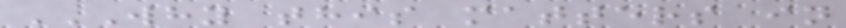WHY THIS MATTERS IN
